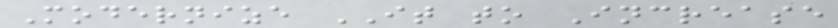Modernize IT to Increase
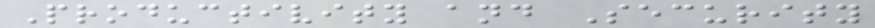Productivity and Security
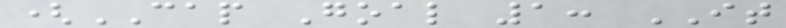(CAP Goal 1: IT
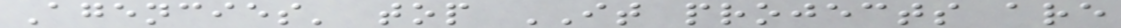Agencies' top IT projects are
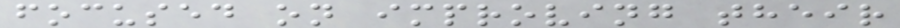focused on improving their
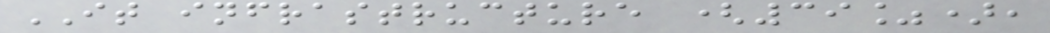IT infrastructure (39%),
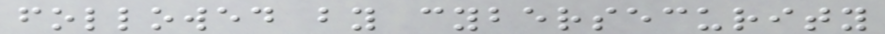followed by cybersecurity
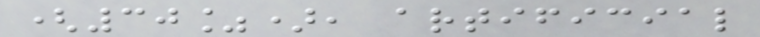(30%), artificial
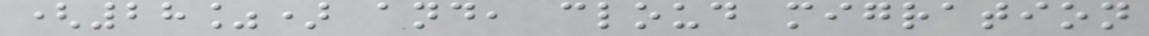(28%) and, cloud migration
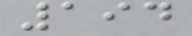194
